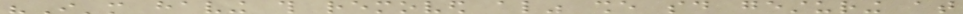"I'm having this removed also" she said gesturing at
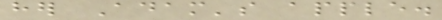her Adam's apple.
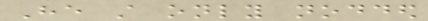He still only nodded
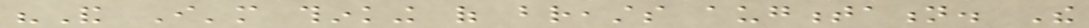"And I'm thinking of breasts augmentation. The
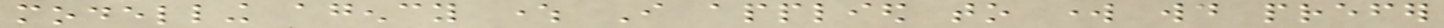modelling agency where I applied to work would prefer
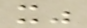it"
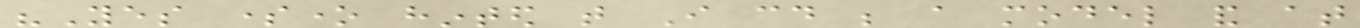"Yes someone hinted that I could be a model and at
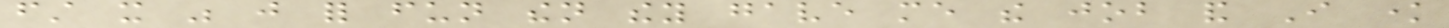first it was just for fun then they gave me the job and I know
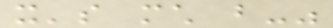it's much but-"
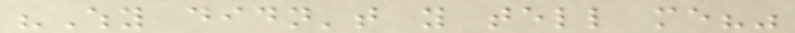"Why didn't you tell me?"
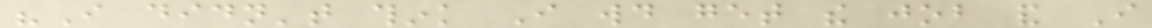"I didn't think I would get the job and I
